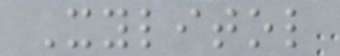Xylitol
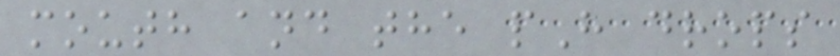mouth and the pH drops
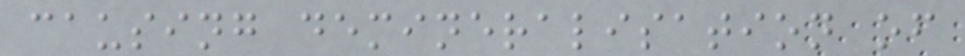causing demineralisation of
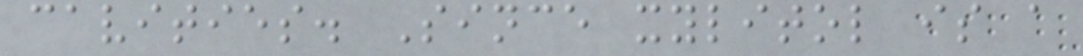cavities. Since xylitol is a
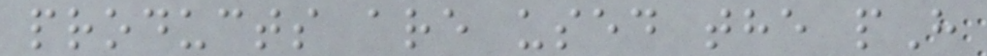products are used the pH
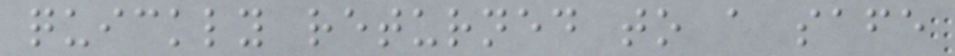quickly returned to a safe
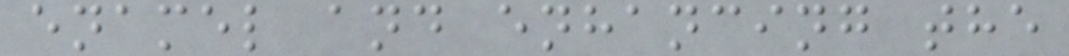enamel and enhancing the
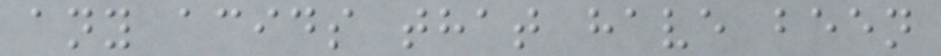any acids that have been
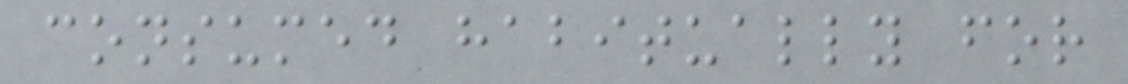consumed habitually for
